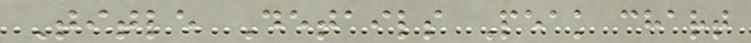Title Details Peak chart
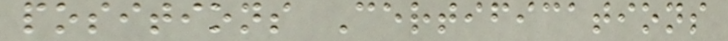positions Certifications
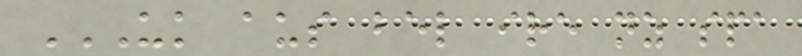UK AUS BEL IRE NZ SPA
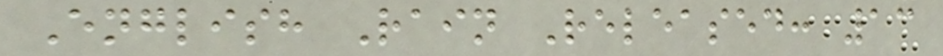English Rain Released: 13
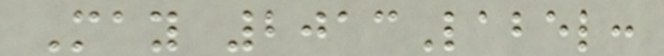May 2013Label:
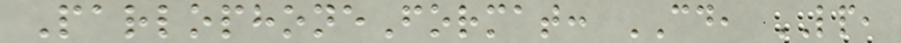ParlophoneFormat: CD, LP,
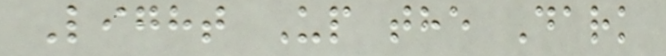Light Up the Dark
